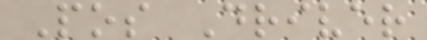Pos Driver
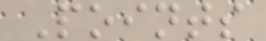Points
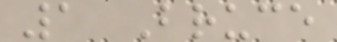1 Bruce
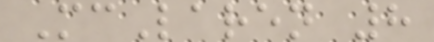McLaren 8
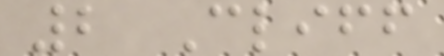2 Cliff
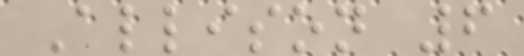Allison 6
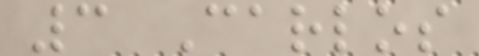3 Carlos
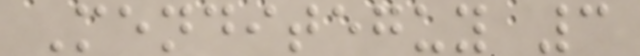Menditeguy 3
